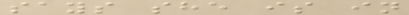says she is in
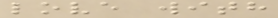love with
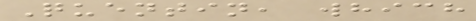Quentin, which
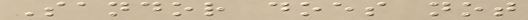Sandor does not
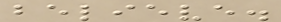believe.
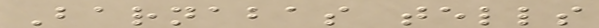Barnabas tells
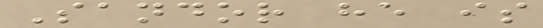Sandor he is
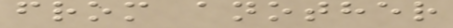from another
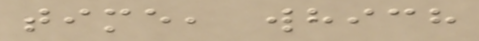time, which
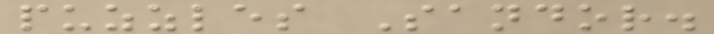puzzles Sandor.
